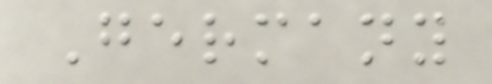Germany
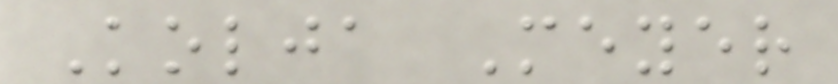Kolja Meyer
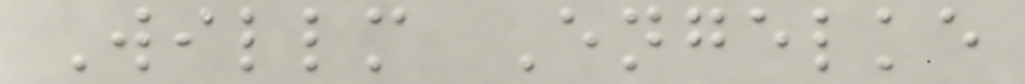Willm Engelke
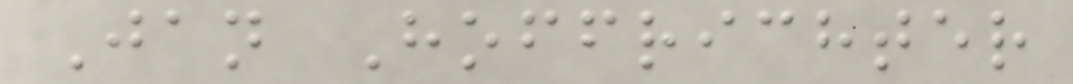Jan Hoffrichter
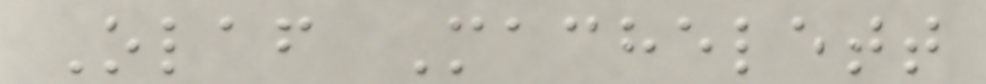Olaf Machelett
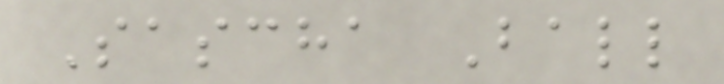Sascha Ball
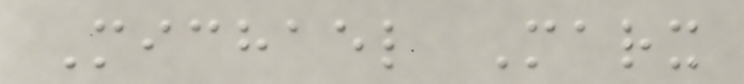Michael Marx
